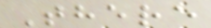There
